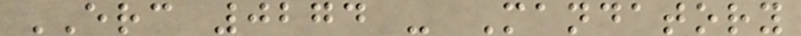ERC 0274 - Mandatory
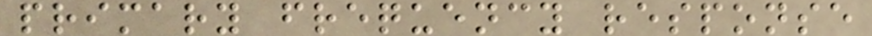primary frequency response
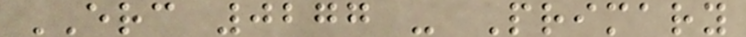ERC 0277 - Primary
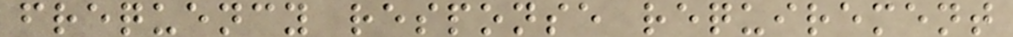frequency response requirement
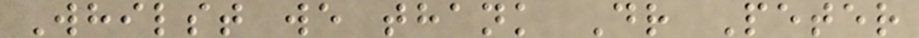Whilst we thank Dr Peter
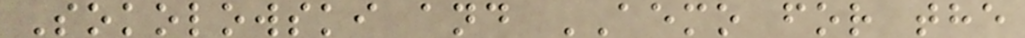Sokolowski and AEMO for the
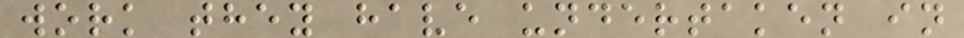work they have undertaken in
